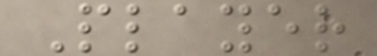Player
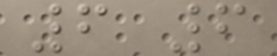6 6
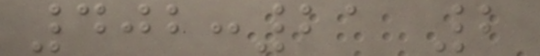402:21 2
